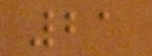21
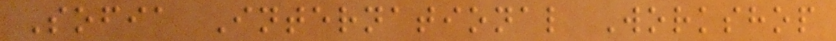Sofia International Workshop
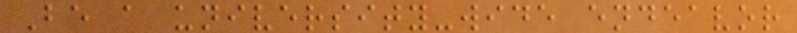Be a university-wide endeavor
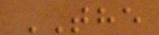THE
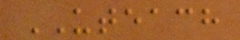UTEACH
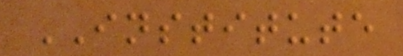INSTITUTE
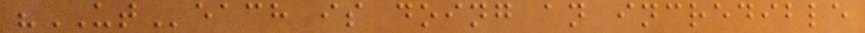"UTeach is doing an incredible
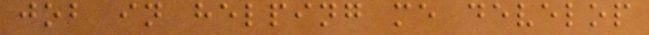job in helping me develop
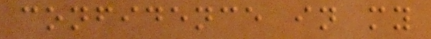confidence in my
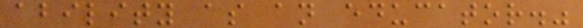ability as an educator."
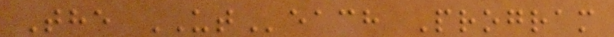The UTeach Program
